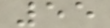55
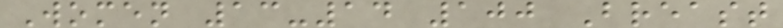Women 13-14 100 Breast
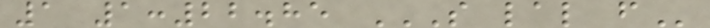1 1:22.85 S LAL F
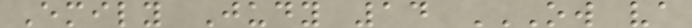Emily Judy 14 OW VA
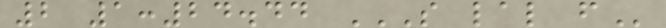2 1:24.44 S LAL F
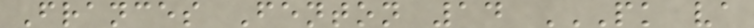Frances Fenton 14 PK VA
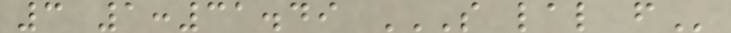3 1:31.49 S LAL F
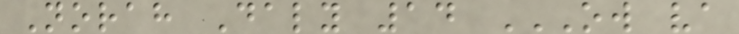Norah Daly 14 OW VA
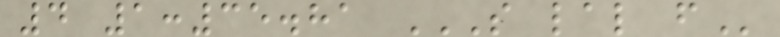4 1:35.81 S LAL F
